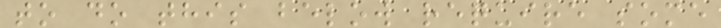to do this below require some
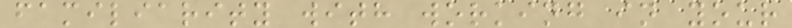familiarity with working in your
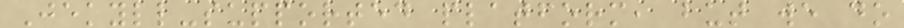Jekyll-supported platform, but we do
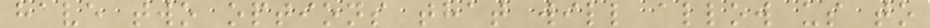have two options that will allow us to
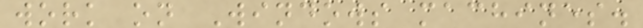work on Windows machines.
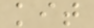kit
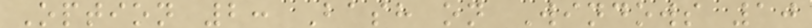Option 2: Bash on Windows 10
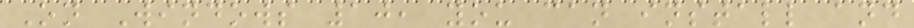On Windows 10, you can install and
